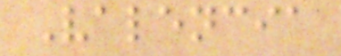Valencia
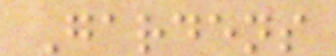Gardens
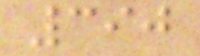390
